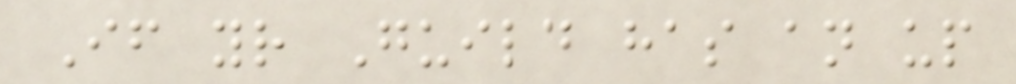If your Guild has an up
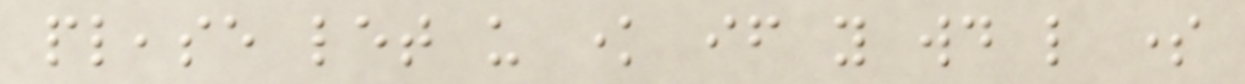please let us know if you would like some
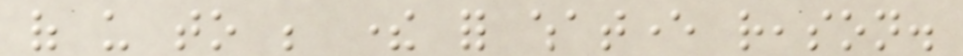of us to be there for whatever reason.
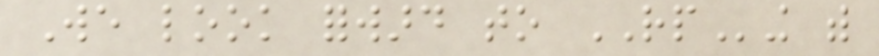We look forward to RPing with
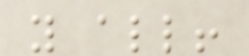you all!
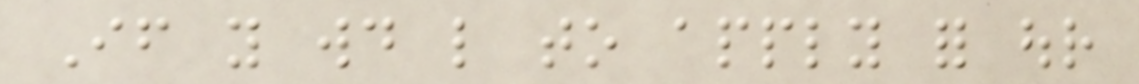If you would like to apply for our
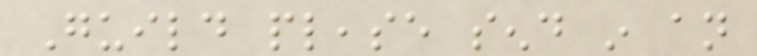Guild please send in an
